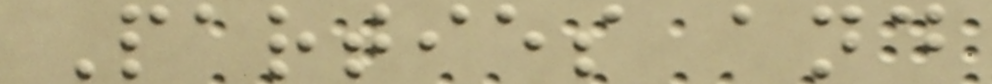Parties and
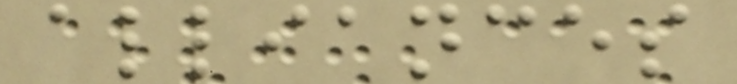alliances
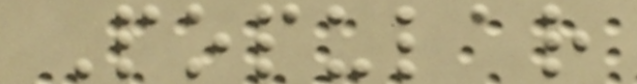Popular
